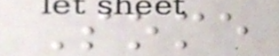Some
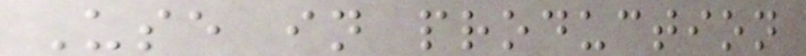Use in production
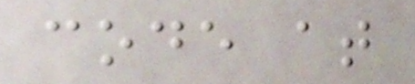code at
